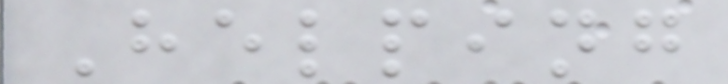Helping
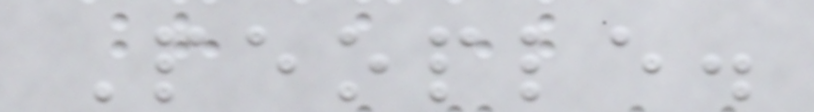People.
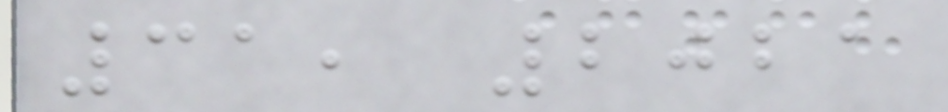31, 2021
